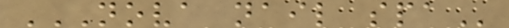NOVA NAIL SPA
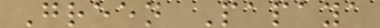Green Papaya
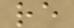re
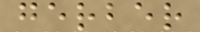gerber
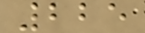225
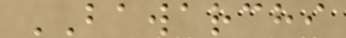BAWARCHI
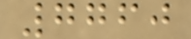7760
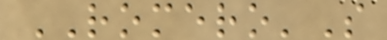ROMERO'S
